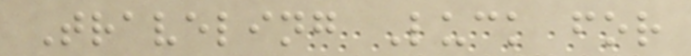Traveling Luck for
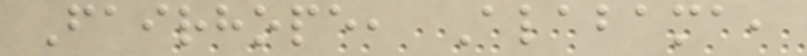Fairhope, Alabama,
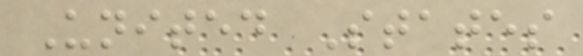United States
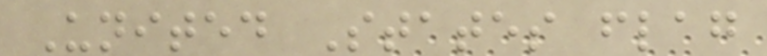United States flag
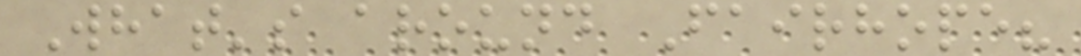What's around Fairhope?
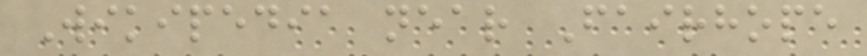Wikipedia near Fairhope
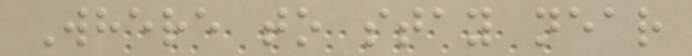Where to stay near
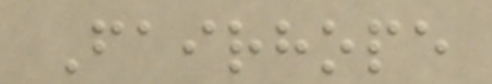Fairhope
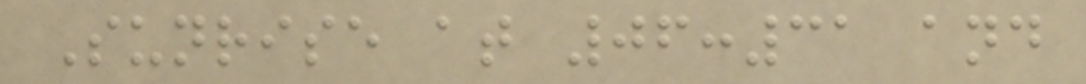Sunrise at 06:31 and
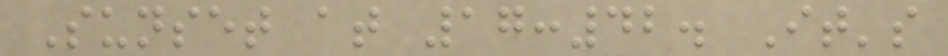Sunset at 17:42. It's
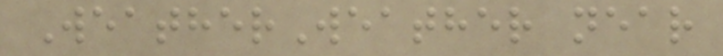WeatherWeather near
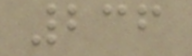236
